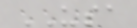USA
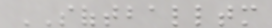SOFTBALLTM
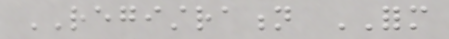REGISTRATION FORM
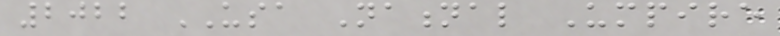2022 USA National Umpire
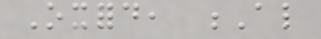Oxford, Al
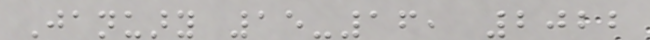January 15-16, 2022
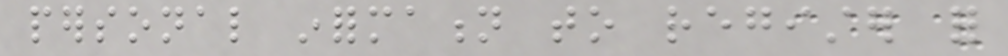personal information to register for
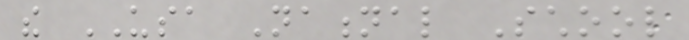the USA National School
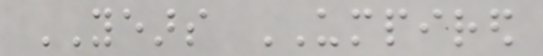YEARS UMPIRED
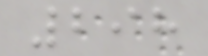298
